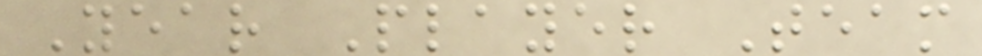Year Player Team
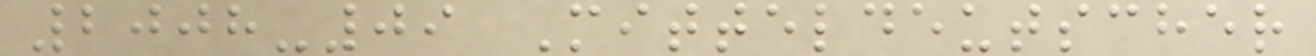2008-09 Mitteldeutscher
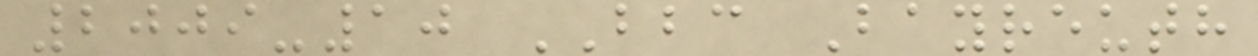2009-10 BBC Bayreuth
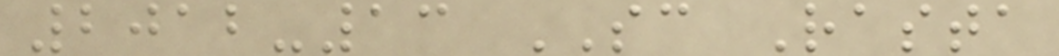2012-13 SC Rasta
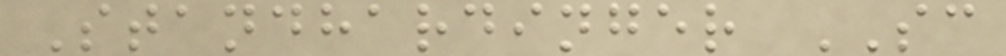Standhardinger SC
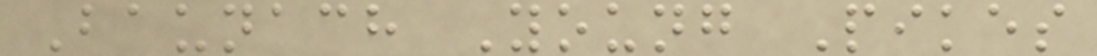Baunach Young Pikes
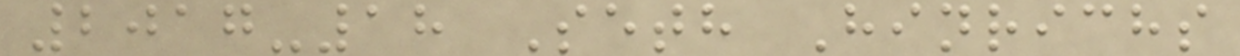2017-18 Seth Hinrichs
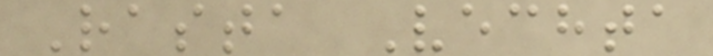Rasta Vechta
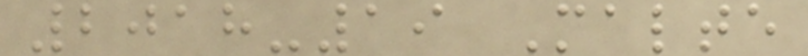2018-19 Malte
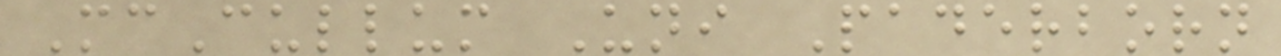McCullum Uni Paderborn
